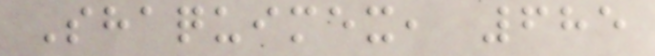Shaquimex, 685
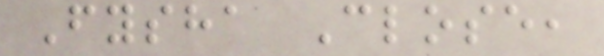Fysha Close,
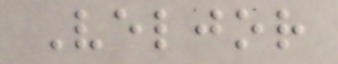Veljor
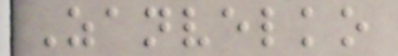Zanvelko
